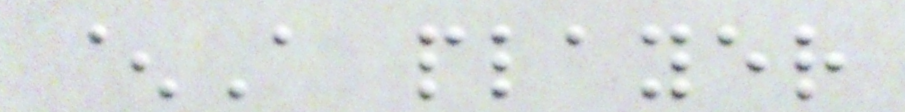^A player
